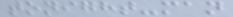tonight-man
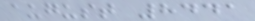august 8441
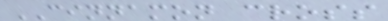CINNAMON cross
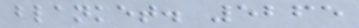blanket. 5265
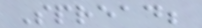Spread;
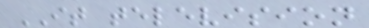IT television
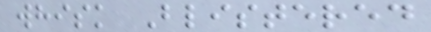whisk Blistered
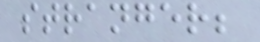stranger;
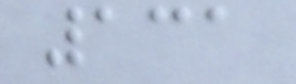131
